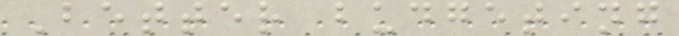Better budgeting
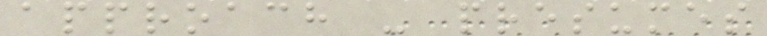approach - presumes
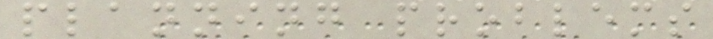planning problems
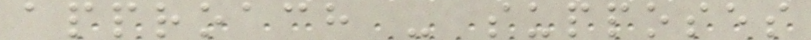approach - supposes
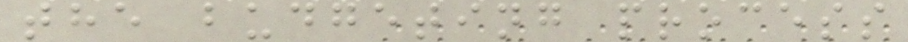the budgeting process
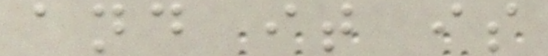and it is
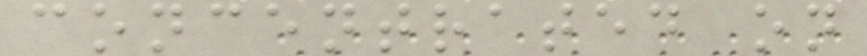concentrated on
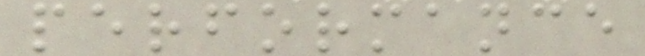performance
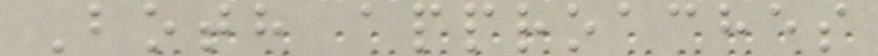Both approaches
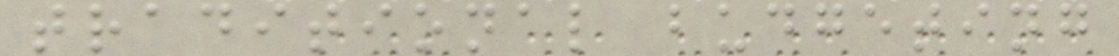traditional budgeting
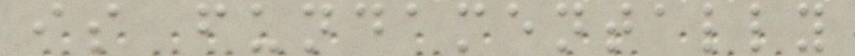is fundamentally
